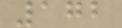172
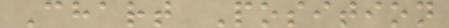Chart Position
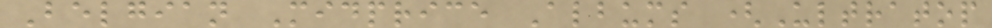Belgian Midprice Albums (Ultratop
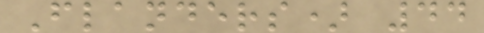Flanders) 44
